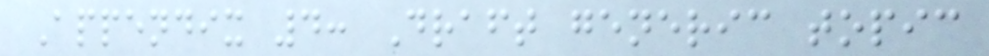Appendix 4: Draft generic topic
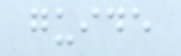guide
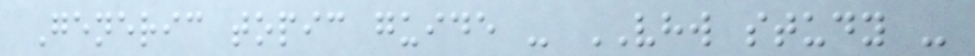Generic topic guide - VHW study -
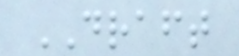DRAFT
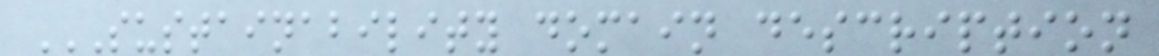SUSTAINABILITY DOMAIN DESCRIPTION
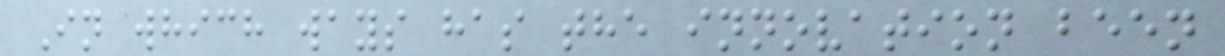In which ways has the innovation been
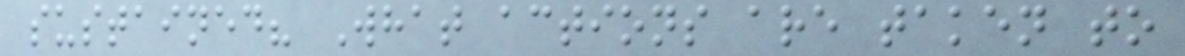sustained? What actions are taken to
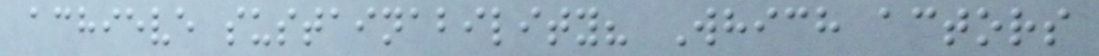achieve sustainability? Which actors
